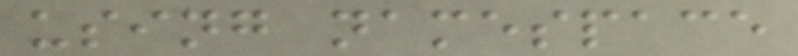using namespace
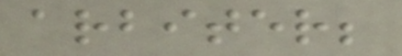arbiter;
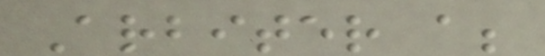Arbiter a;
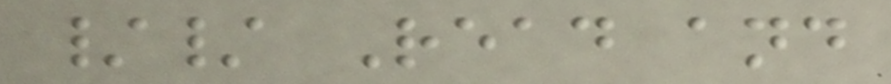// Read and
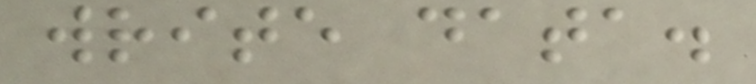write data.
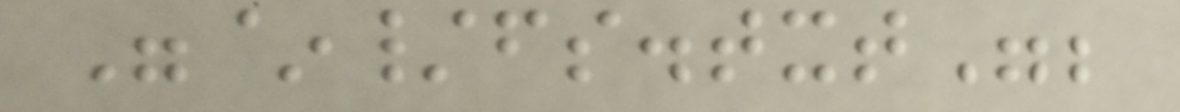"~/fs.txt";
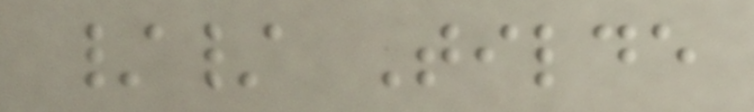// Tilde
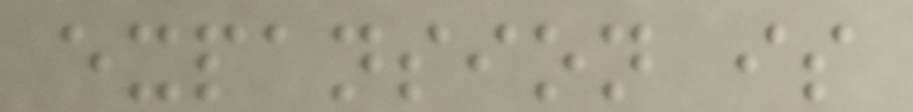expansion is
